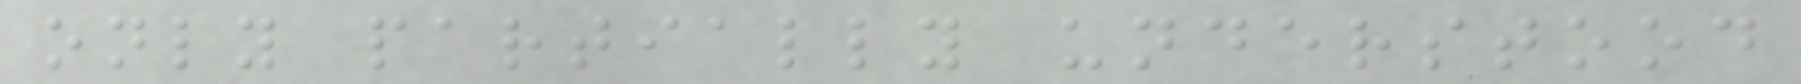only partially understood
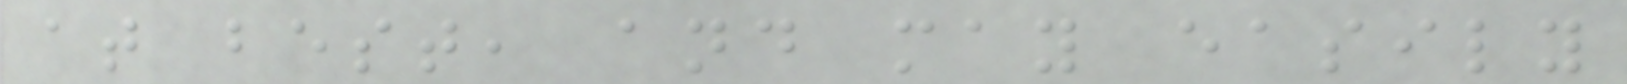at best, and may easily
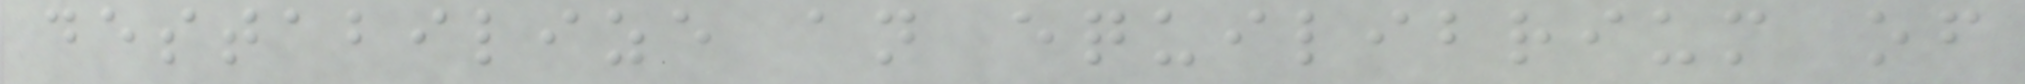destabilize an equilibrium of
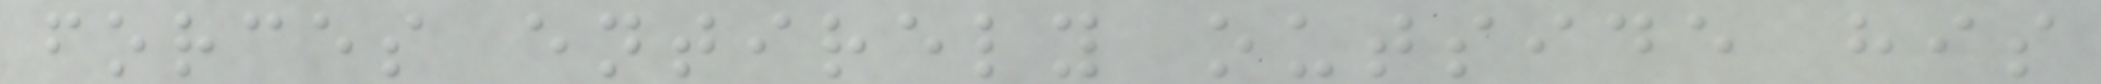forces entirely outside his
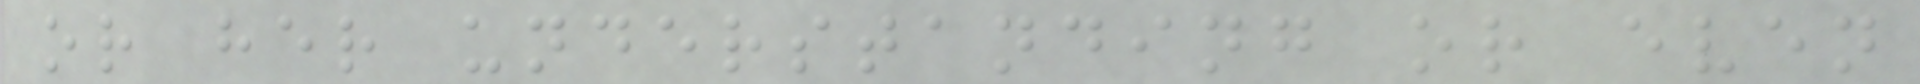or her understanding or even
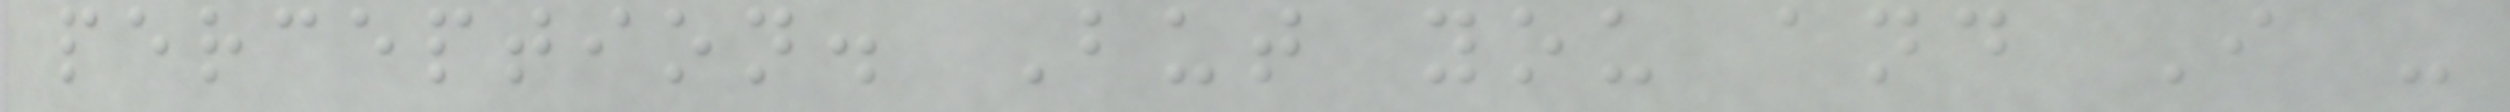perception. But you and I -
